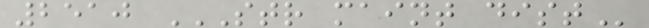2510 STR MAINT DIST
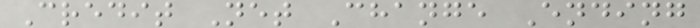Credit Net Change Ending
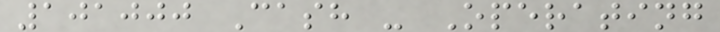101000 Cash - Operating
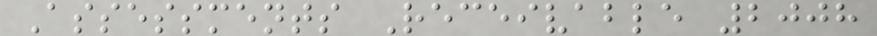Assessments Receivable 2008
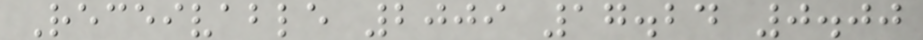Receivable 2009 17.24 0.00
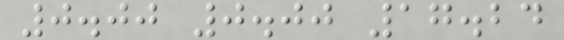0.00 0.00 17.24
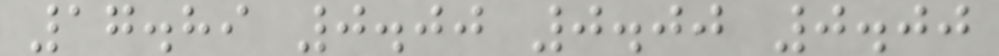17.89 0.00 0.00 0.00
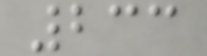233
